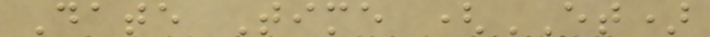Date Time (ET)
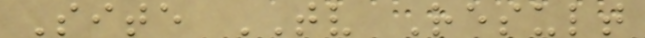Site TV Result
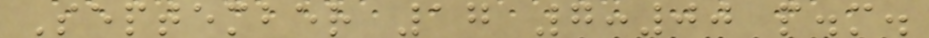September 17 7:00 p.m.
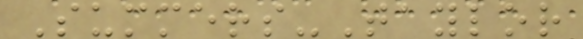Summers-Taylor
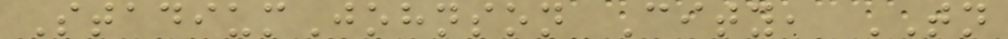StadiumJohnson City, TN
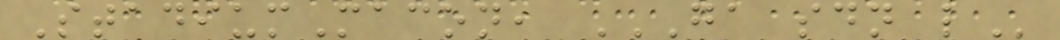StadiumMacon, GA SDN L
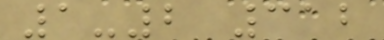1-2 312
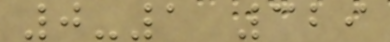0-1 329
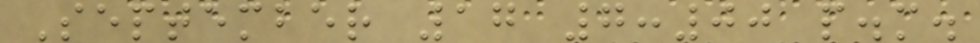September 17 7:00 p.m.
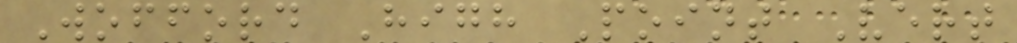Wofford High Point Vert
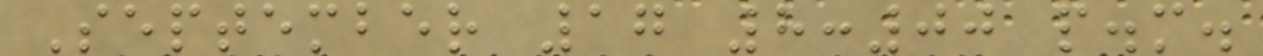September 17 8:00 p.m.
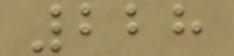228
